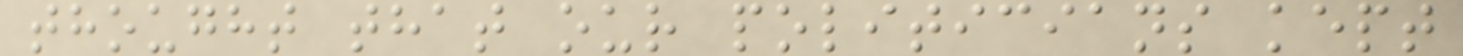thought that our politicians kept
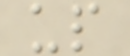up
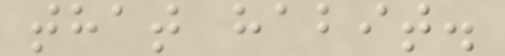that habit.
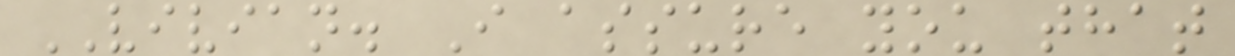VIVIAN. I assure you that
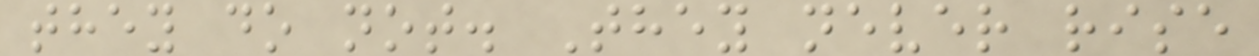they do not. They never rise
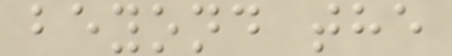beyond the
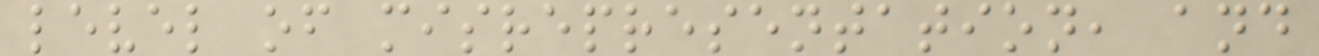level of misrepresentation, and
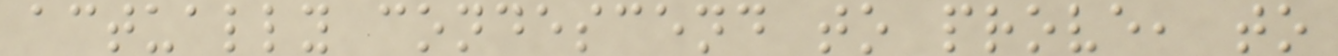actually condescend to prove, to
